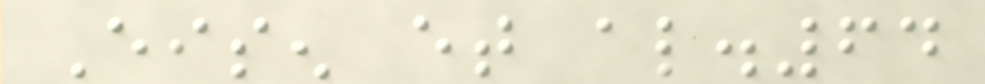Eisen et al.64
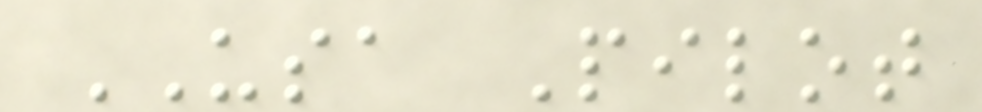USA Pilot
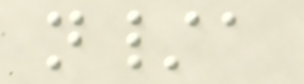n/a
